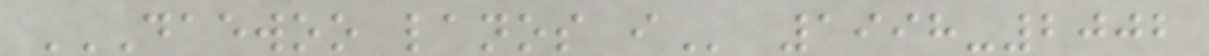DAEWOO LANOS I 1998-2002
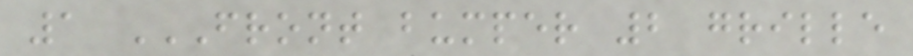1 FRONT BUMPER 2 GRILLE
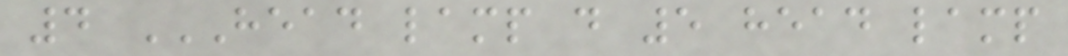4 HEAD LAMP D 5 HEAD LAMP
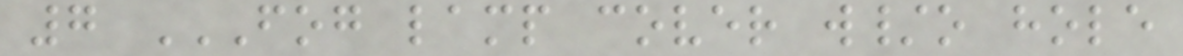7 FOG LAMP COVER W/O HOLE
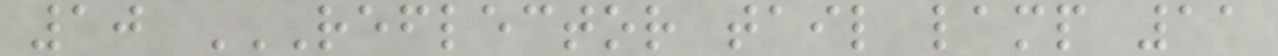10 REFLECTOR TAIL LAMP 11
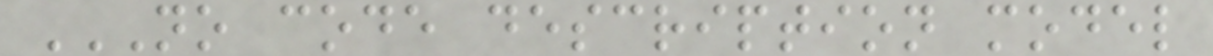NO CODE DESCRIPTION MODEL
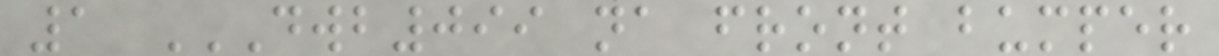1 DWB099 NA FRONT BUMPER
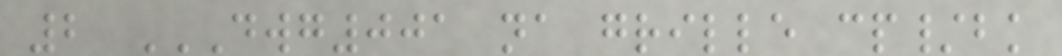2 DWG001 NA GRILLE CP/BK
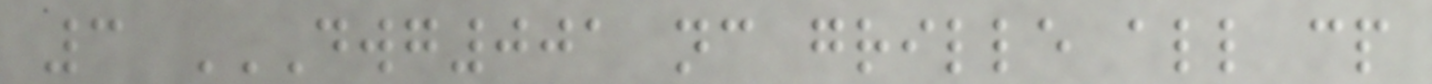3 DWG001 NC GRILLE ALL CP
